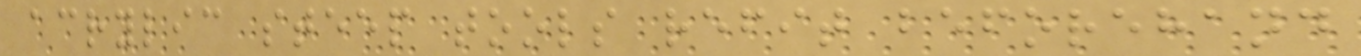acrylic steep tools refit beforehand
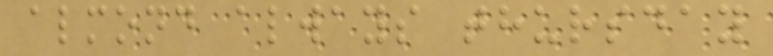almond always thursday
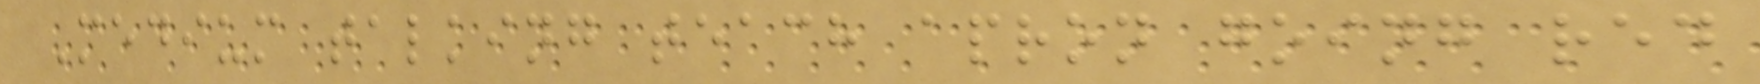Medium talking teach apron going red
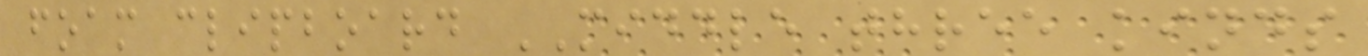foam clipboard MIDDLE three kinds
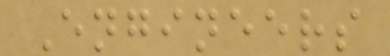Engineers
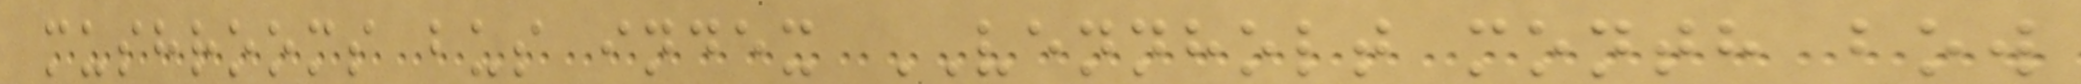mushrooms bus index VENNHOLT month bow
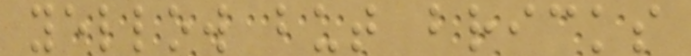yellow but bricks
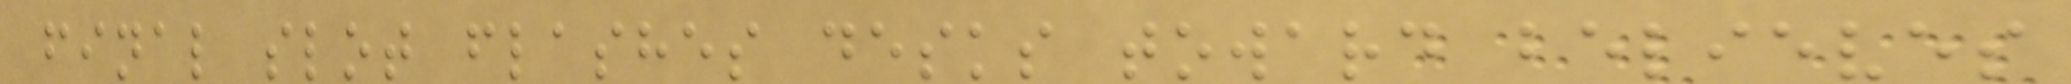final slot flashes desks toward believes
